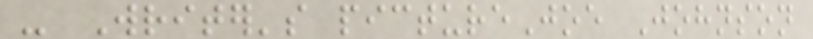- Writer's pictureJoe Johnson
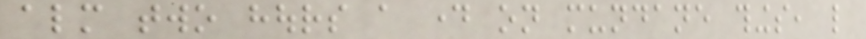almost two hours a day on mundane things, like
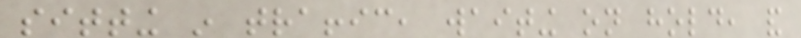sitting in traffic, waiting on hold, and
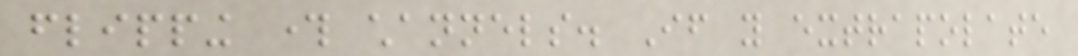flipping through channels. If you extrapolate
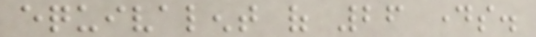equivalent of 26 days.
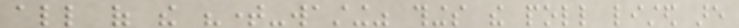all of the "time-wasting" things the poll listed are
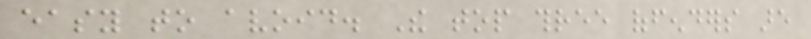easy to avoid. The top three offenders are
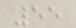55
